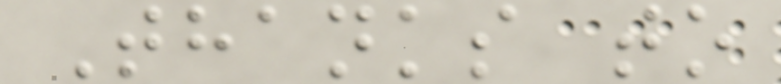Thanks to
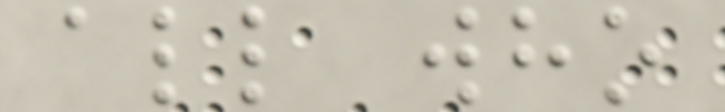all who
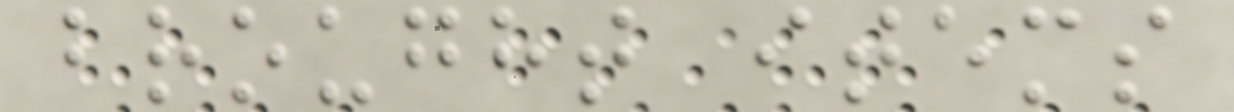brought items
